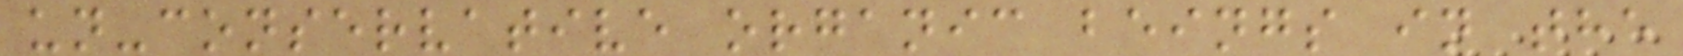un-conservative organic beings in the
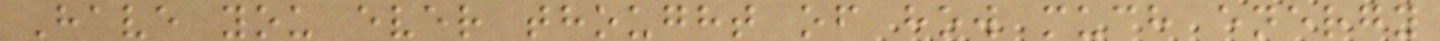Have you ever thought of how much energy
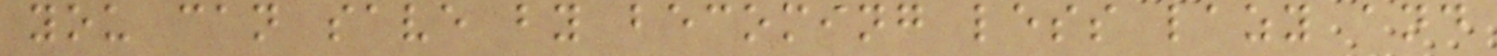you can save by becoming less lazy and
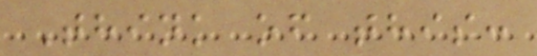Think of this:
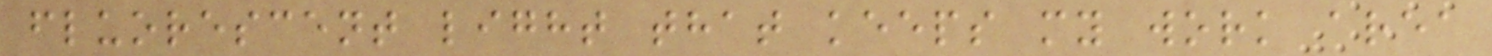fluorescent light that keeps my work area
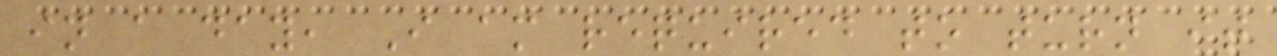in a day, I am required to turn it
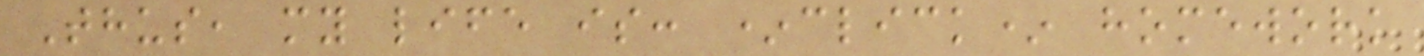Thus, my life is: *click* homework
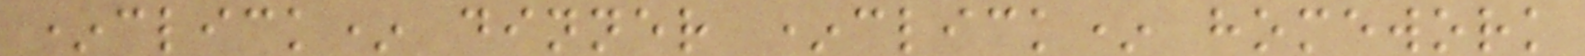*click* dinner *click* homework
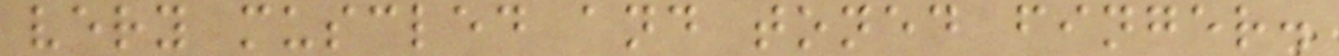very muscled and toned finger.
